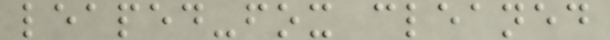leaped-fox cleaned
